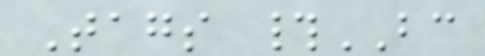Tags #BC
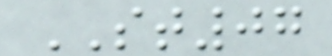ST07
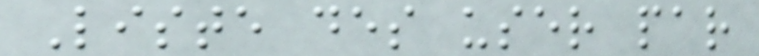Liste des user par
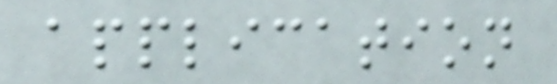application
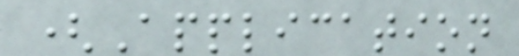(Application
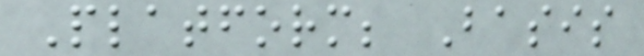Platform; Basis
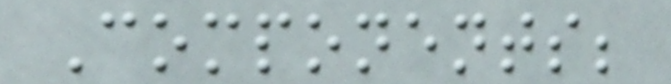Components;
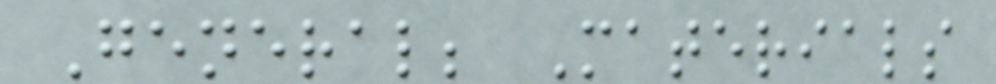General; Materials
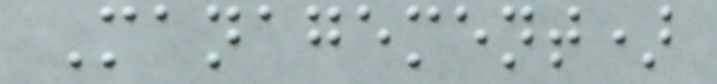Management)
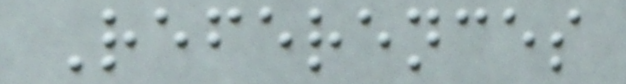References
